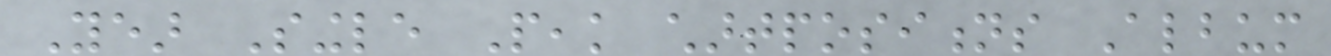Year Single Peak chartpositions Album
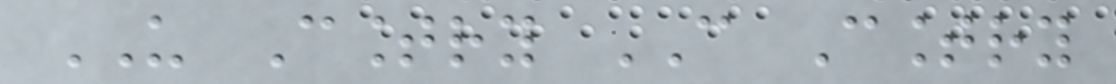US Country CAN Country
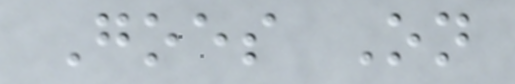Goes On
